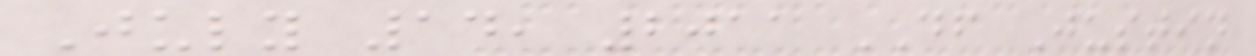July 14, 2011 DF Justin
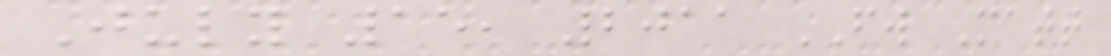July 15, 2011 FW Matt
